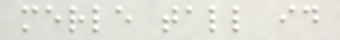merle tall id
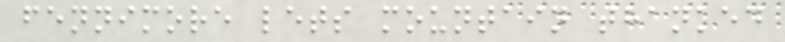fennimore lets mountain thanked
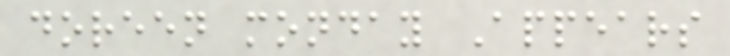doreen monday Appears
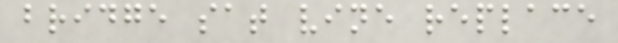bridge sat vine replace
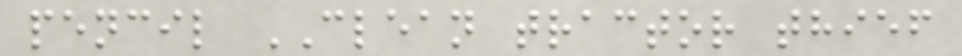pencil CLEAN tractor thief
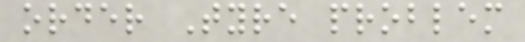order Tyre problem
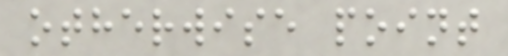otherwise point
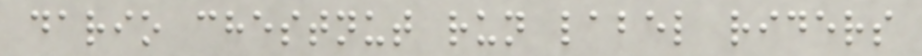dario chestnut run label riders
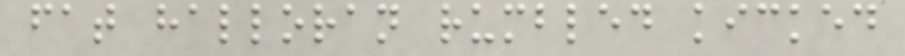fat halloran rumbled kicked
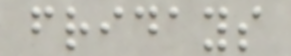fridays
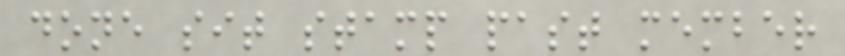done sit stamp past member
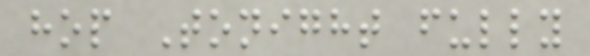hop Tonight fully
